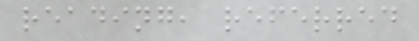reading, referred
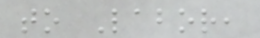to Labor,
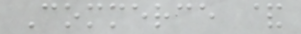Commerce &
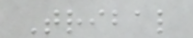Tribal
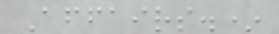Affairs.*
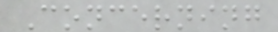Concerning
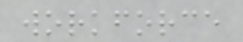workforce
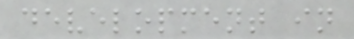development in
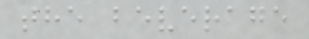the beverage
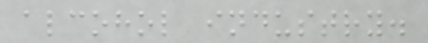alcohol industry.
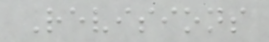Revisions
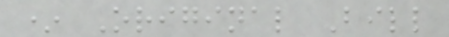* Original Bill
